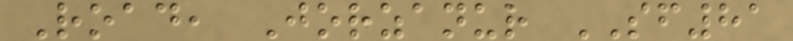Road, Jorzanur SF81
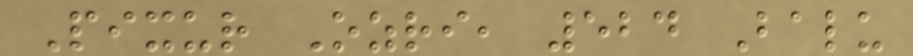Pixur Ozri, 524 Balu
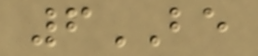6BE
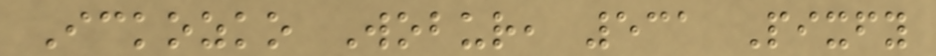Ickozko Wobur, 531 Pixfy
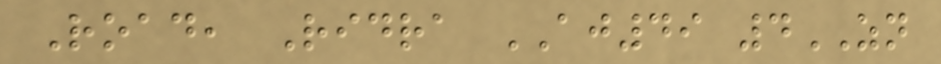Road, Ridra AJ49 4ZN
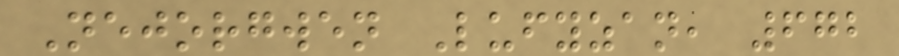Nejorgwen Lufyzan, 672
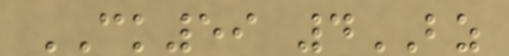CK59 4BZ
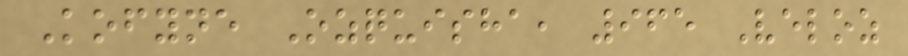Kofyne Ozquisha, 965 Veloz
